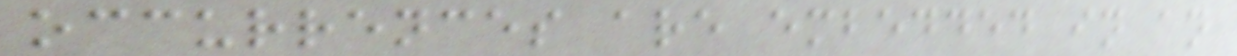occurrences are embedded in an
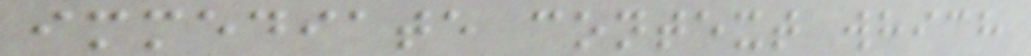immediate context which
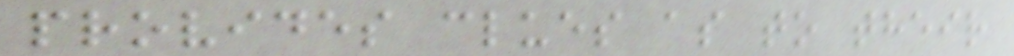provides clues as to their
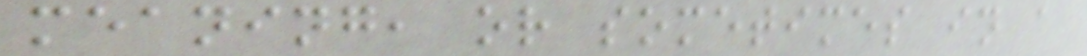meaning, or sometimes in a
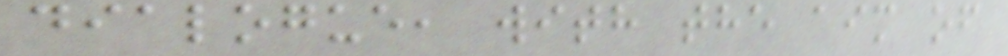dialogue, with the aim of
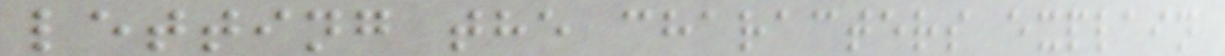letting the characters explain
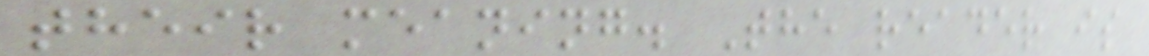their meaning. The reader is
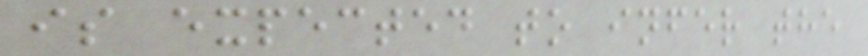is expected to infer the
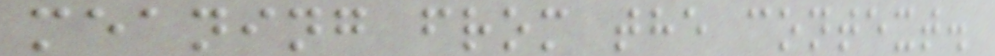meaning from the context.
